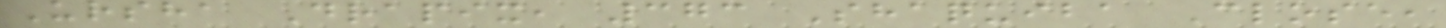Ursha Drapix, 373 Shaquiba Close,
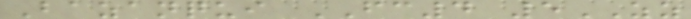Bazanqui FC4 5ZZ
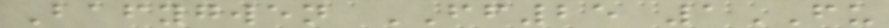Bafygwen FF25 1FU
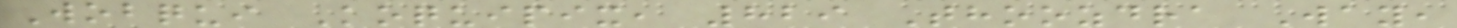Wobqui Koquipix, 829 Thoozdra Way,
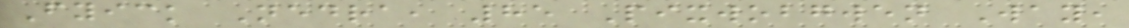Fyick Nedra, 85 Pixwobgwen Way,
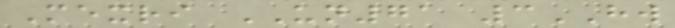Mexri UN71 3HW
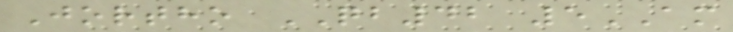Jortho QB42 5AM
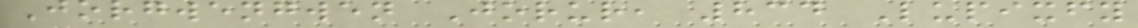Jorgwengwen Jorur, 834 Lupixfy
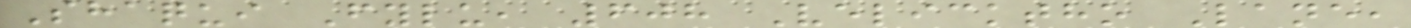Shaqui Fylu, 608 Velicktho Lane,
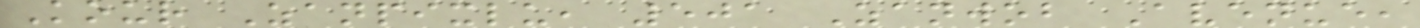Kour Zanpixlu, 501 Zanwob Avenue,
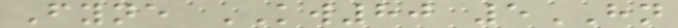Fyne KW80 5HN
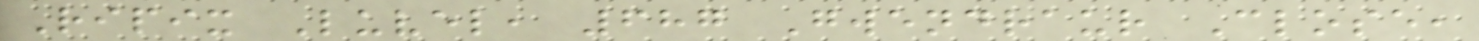Ripix Luvel, 687 Gwendraur Close,
